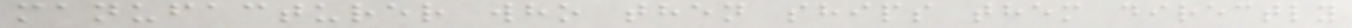manufacturer who then ships them directly
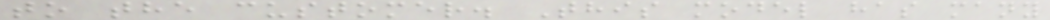to the customer. This model has many
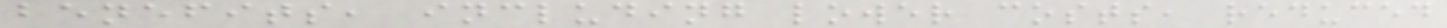benefits, including lower costs, reduced
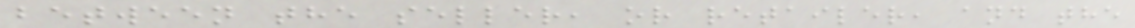between the seller, or retailer, and the
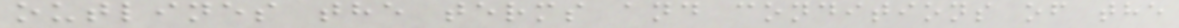outlines the terms and conditions of the
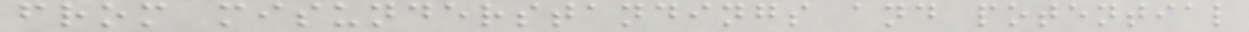from misunderstandings and potential
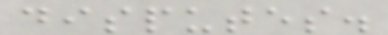disputes.
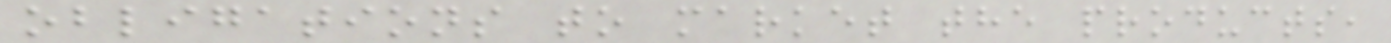obligations to market the products,
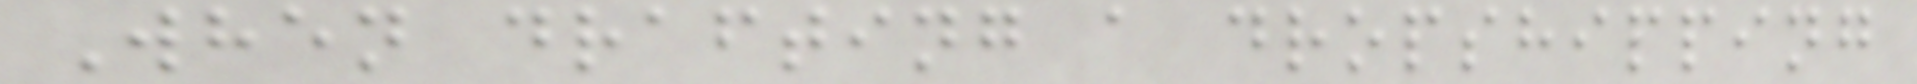When drafting a dropshipping
